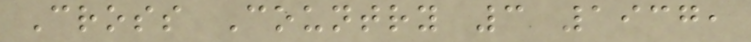Cross Country 3 1937,
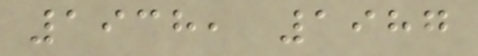1938, 1987
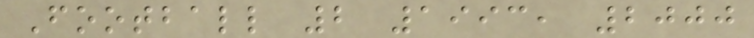Football 2 1993, 2000
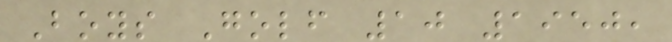Boys Golf 10 1950,
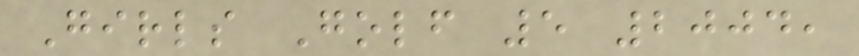Girls Golf 5 2004,
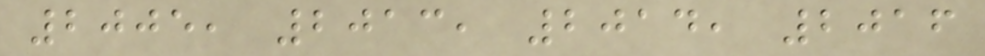2005, 2013, 2014, 2016
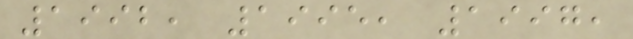1992, 1995, 1997,
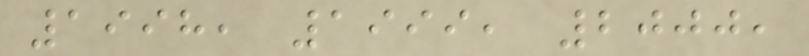1998, 1999, 2000,
